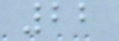22
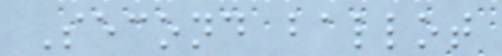Second ballot
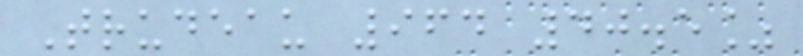Trudeau 964 40.5%
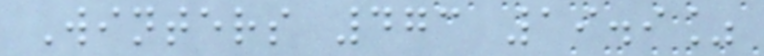Winters 473 19.9%
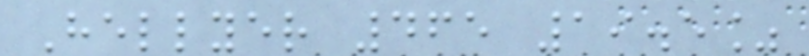Hellyer 465 19.5%
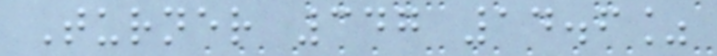Turner 347 14.6%
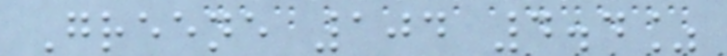Greene 104 4.4%
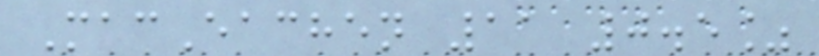MacEachen 11 0.5%
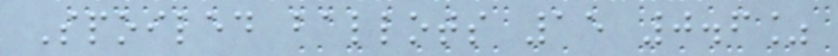Spoiled ballots 15 0.6%
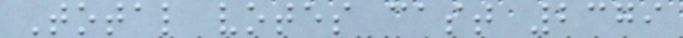Total votes cast 2379
